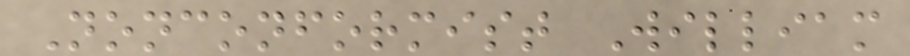Nonconformist William
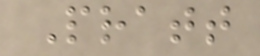Pratt
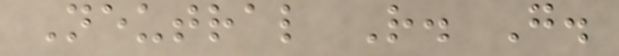Neutral R. G.
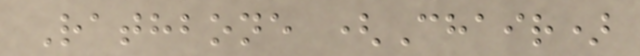Rathbone (Chair)
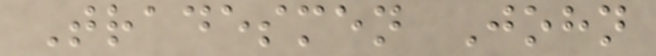Tradesmen John
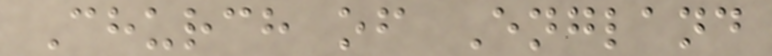Church of England
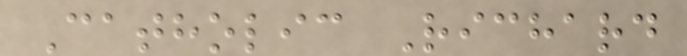Catholic Richard
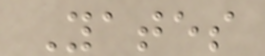Yates
